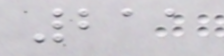211
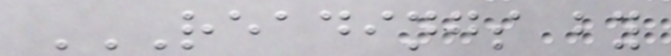READINGS BY
